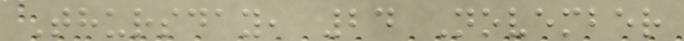Thursday, 24 November
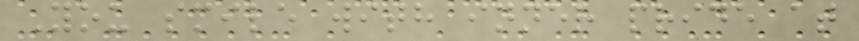You smile with inner pride at
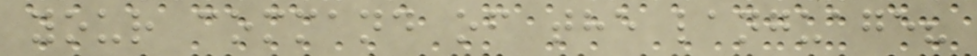your command of the language?
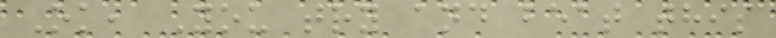Ok, You try and beat this
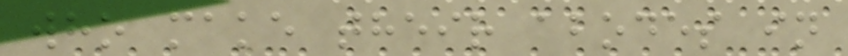who make their abodes in
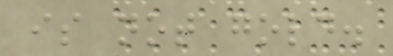is not gold.
